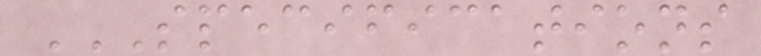SPECIFICATIONS
